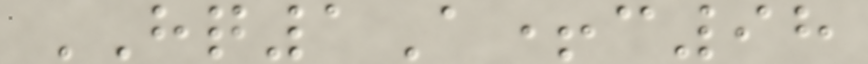HQ1A+c98
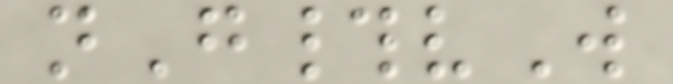nG#vW
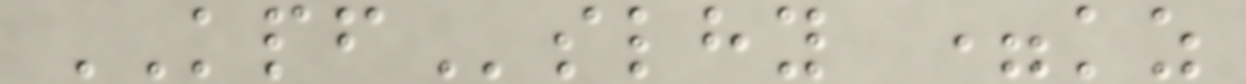KPFslhy =kz
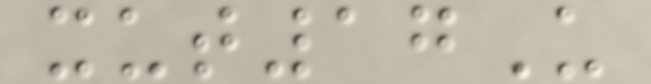xut17U
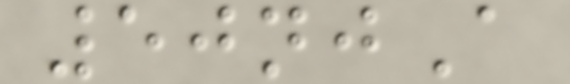50njA
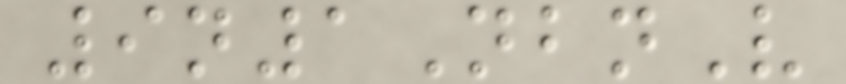9n1NbnV
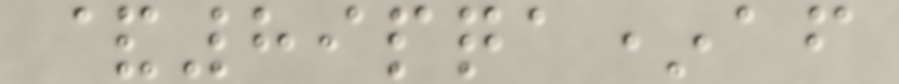&89pqa*af
